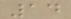14
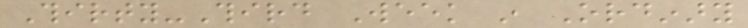Thirty-Third Week in Ordinary
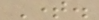Time.
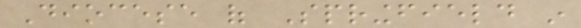Diocese of Springfield in
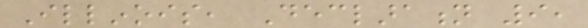Illinois, Declaration 9,
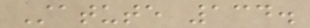Statute 134.
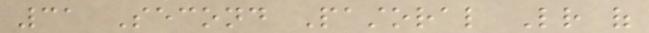31 Second Pastoral Letter of
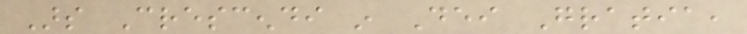Ars Crescendi in Dei Gratia,
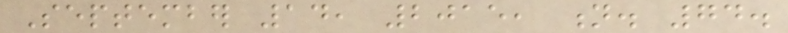September 14, 2015, n. 74.
